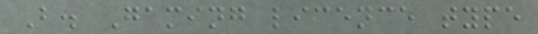B. Gaming licence type
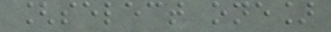[select one]
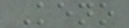Keno
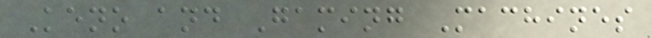Keno and Gaming Machines
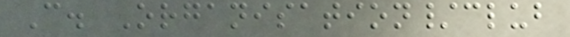C. Organisation/club
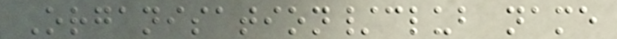Organisation/club name
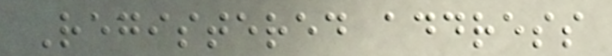Registered address
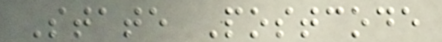State Postcode
